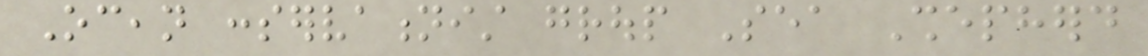Ocean conservationist group Sea Shepherd
